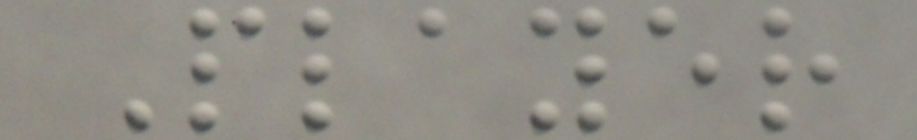Player
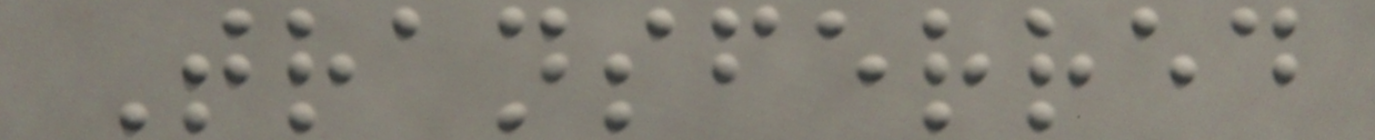Transferred
